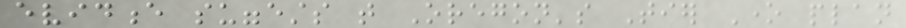evidence suggests that Oregon's Tier One plan
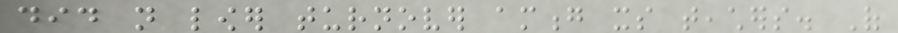did not lower turnover among its teachers. Of
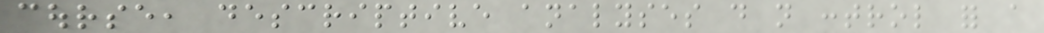course, descriptive analyses do not control for a
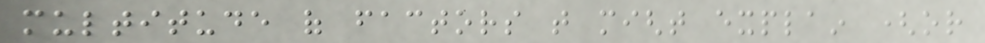multitude of factors that might explain (or
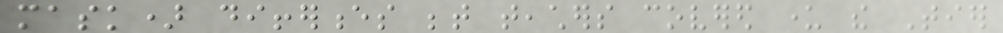mask) differences between teachers covered under the Tier
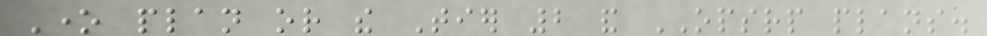One plan or the Tier 2 and OPSRP plans.
